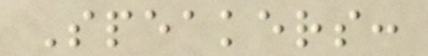Speakers:
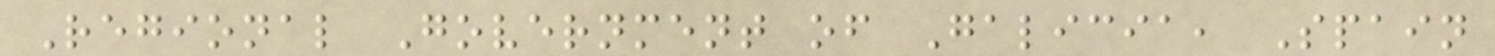Regional Government of Galicia, Spain
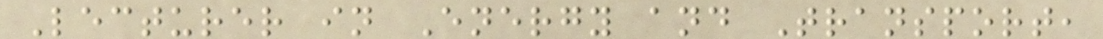Lecturer in Energy and Transport,
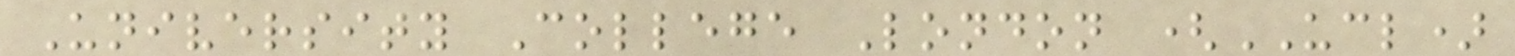University College London (UCL)
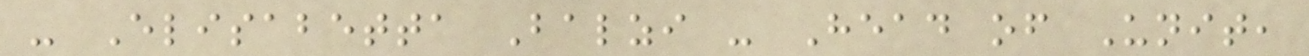- Elisabetta Balzi - Head of Unit,
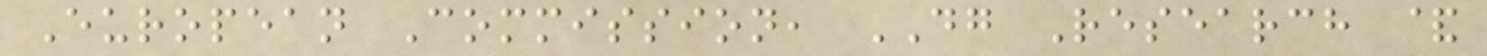European Commission, DG Research &
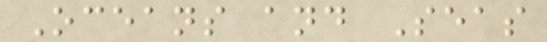Oceans and Seas
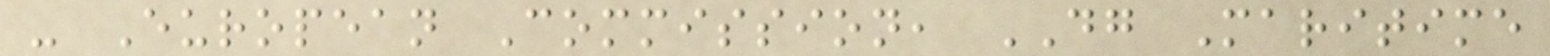- European Commission, DG Maritime
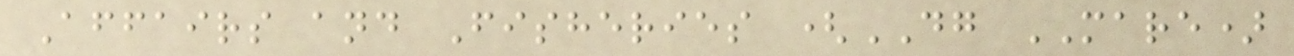Affairs and Fisheries (DG MARE)
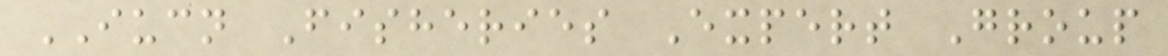IUCN Fisheries Expert Group
